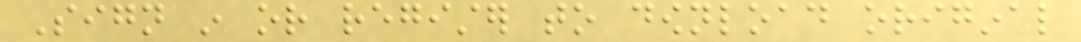Sign in or register to download original
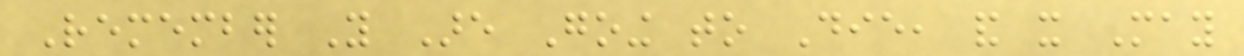Remember You Are Going to Die, and it May
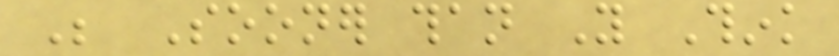Be Sooner than You Think
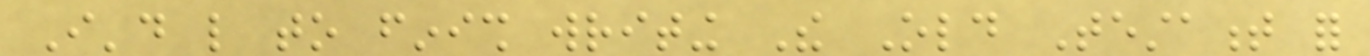I'd like to finish writing The Old Testament for
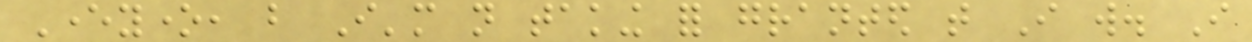Everyone, but I'm not taking for granted that I will. I
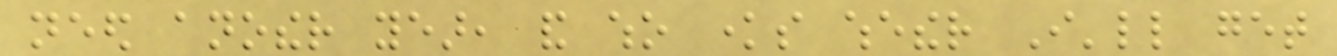need another year, and who knows whether I'll get
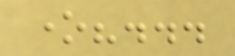one?...
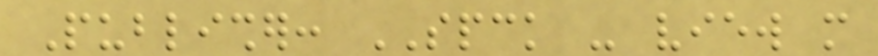Publisher: SPCK - view more
